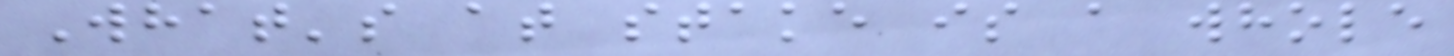What's at stake is a whole
